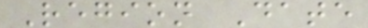Region Date
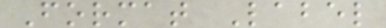Format Label
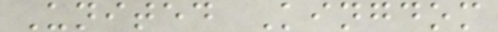United Kingdom
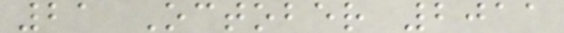21 October 2011
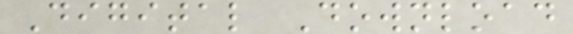Digital Download
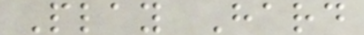Play Hard
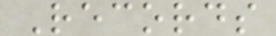Records
